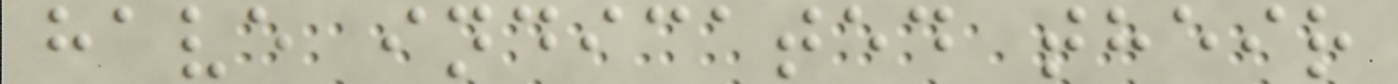have indicated their
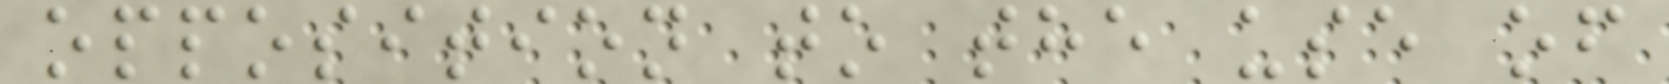opposition to the use of
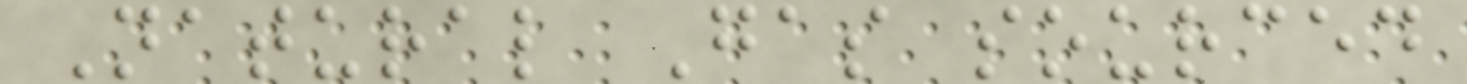Natural Gas sourced
